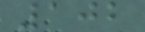102
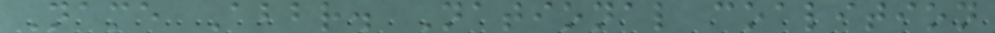Name Abbr. National coalition
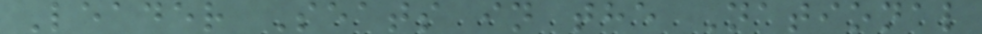Leader Seats in the National
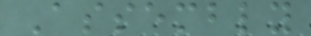Assembly
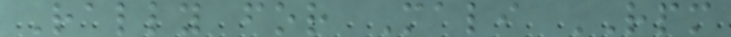Rally for Mali RPM
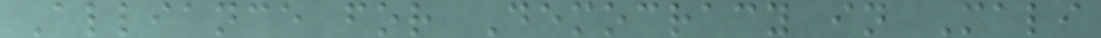Alliance for Democracy in Mali
